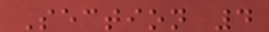Section 4
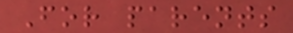For parents
